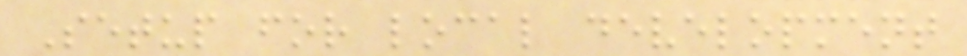Setup for local development
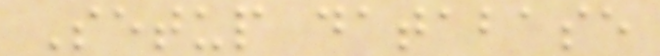Setup database
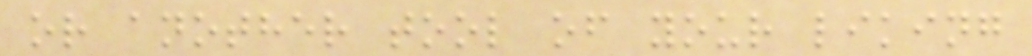or another tool of your liking
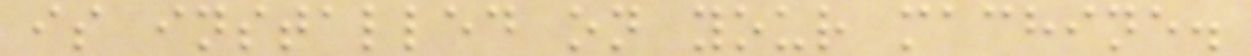is installed on your machine.
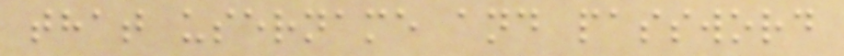that username and password
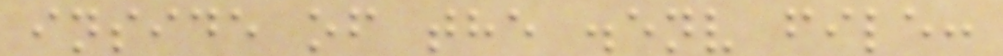inside of the .env file:
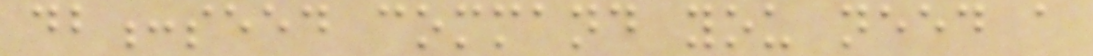db:seed command you need a
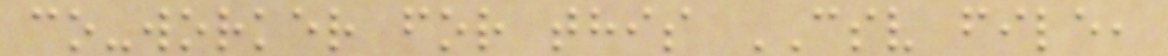co-worker for this CSV file,
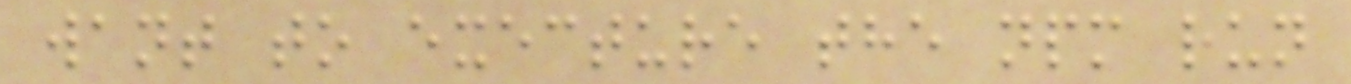want to execture the npm run
